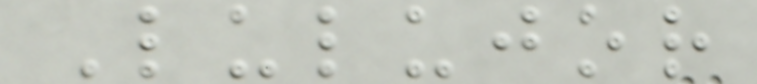Lulujor
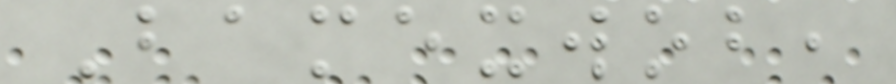Bamexwob,
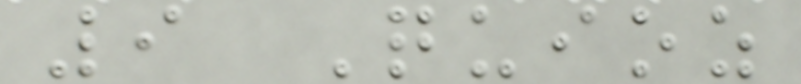9 Quioz
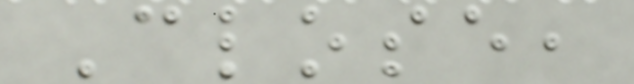Close,
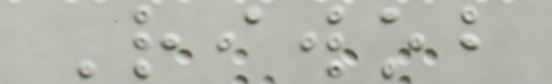Riwob
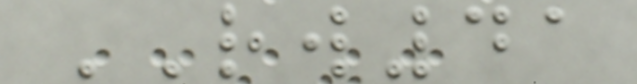RW41
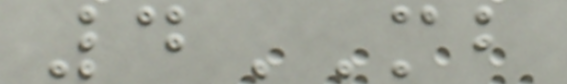4MB
